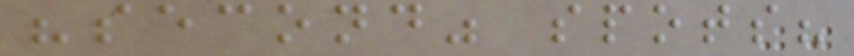"second" spots?
